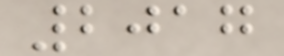2017
